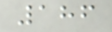186
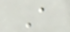A
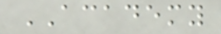ACADEMY
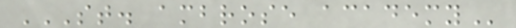ST. AMBROSE ACADEMY
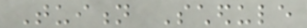Tuition Schedule
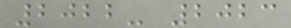2022- 2023
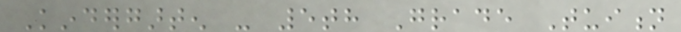Kindergarten - 5th Grade Tuition
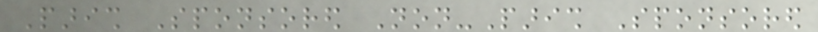Parish Sponsored Non-Parish Sponsored
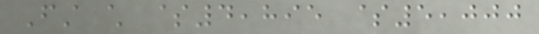First child $4,895 $5,000
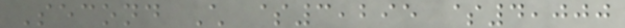Second Child $3,295 $4,000
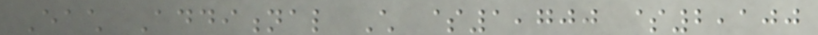Each Additional Child $1,700 $2,100
